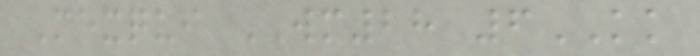Mexqui WM28 6KK
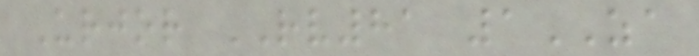Urjor RV81 1ZA
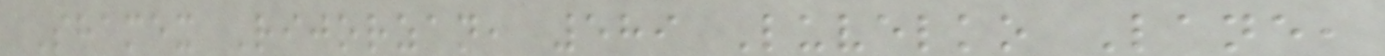Shamex Rijorzan, 589 Luvelko Lane,
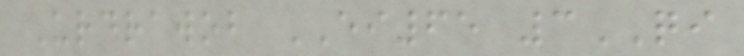Urdrawob EI65 3QI
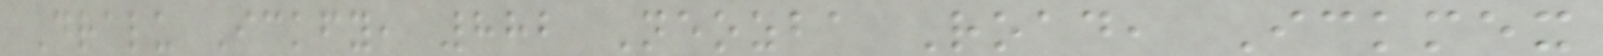Dralu Ickfy, 882 Neozba Road, Ickmex
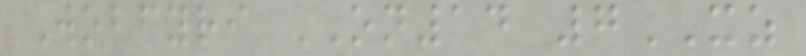Wobfyri ON14 7XZ
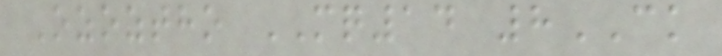Ozoztho MQ14 8CK
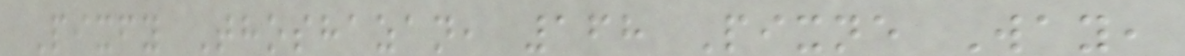Pixfy Thoshazan, 168 Pixne Way,
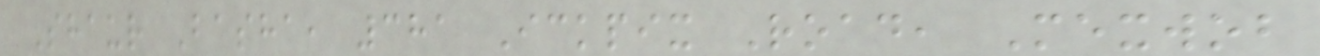Shaur Basha, 381 Ickpix Road, Mexwob
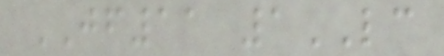JF11 1LC
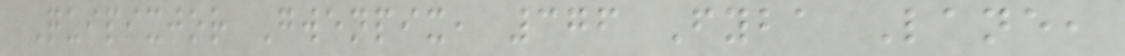Quipixjor Gwenpix, 376 Fyba Lane,
